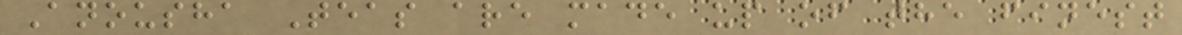Anousha Teas are made up of the finest
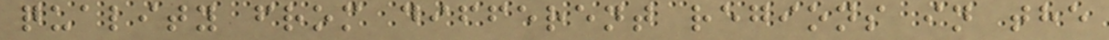quality from different regions in the
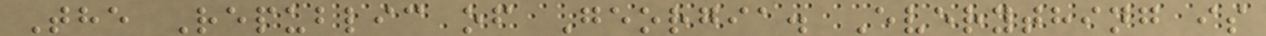The Republic of Georgia. Everything is
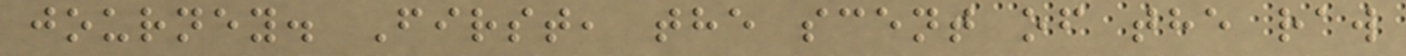journey. First, the scent of the raw
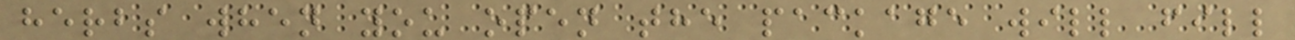herbs when you open the package will fill
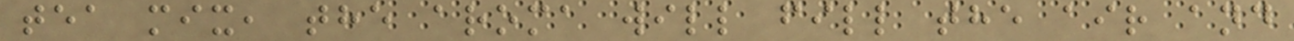tea mix, the aroma will fill the air and
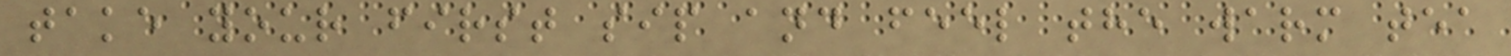take your first sip and feel the warm tea
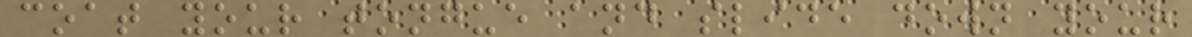coat your tongue and slide down your
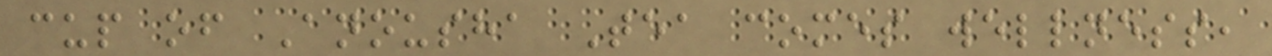cup of Anousha Tea comes wellness,
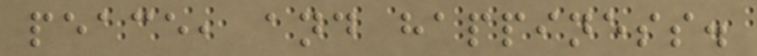peace, and happiness.
